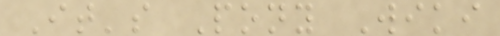It's Pony Wiki
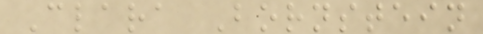Clara Bornstein
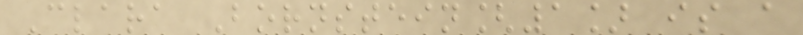Clara Bornstein[1] is a
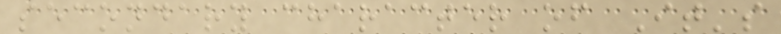secondary character of It's
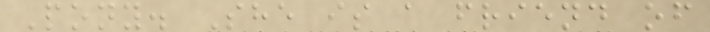Pony. She is a friend of
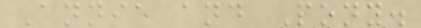Annie and Pony.
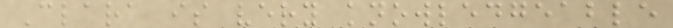Clara is very knowledgeable
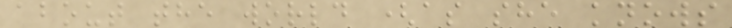about the world (as she knows
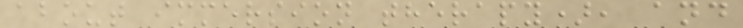about immersion therapy), and
